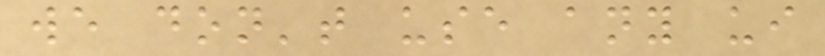we don't use any ui
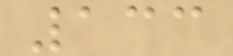133
